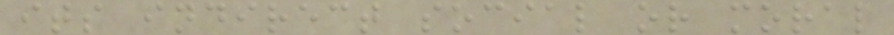its indirect social or moral
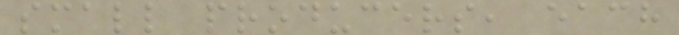small producers, each
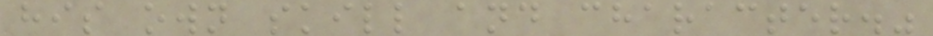his own skill and character."
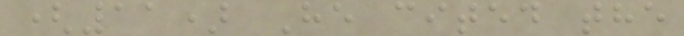(11) He cited the
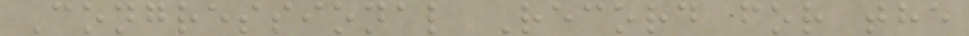Congressional Record for the
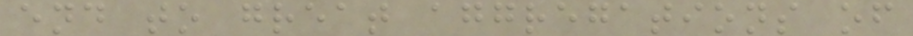end to great aggregations of
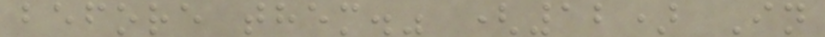before them." (12) In
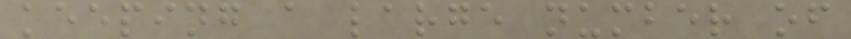keeping a large number of
